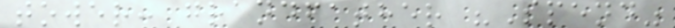tower: grandfather "Spend"
